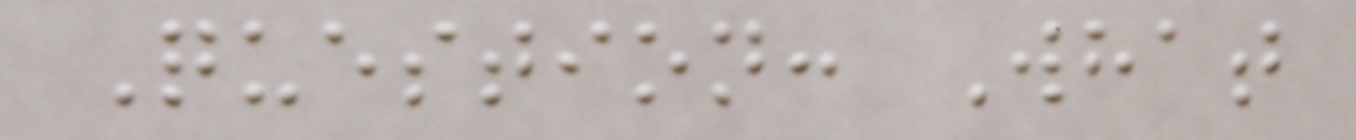Question: What
